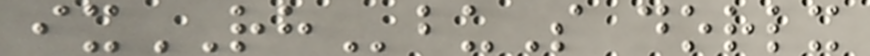ixRHbuS dorlx
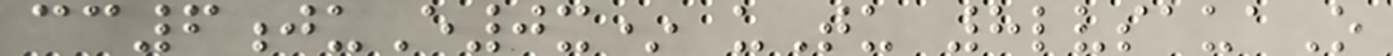cc6juE0x* uTu 8lvsauaO
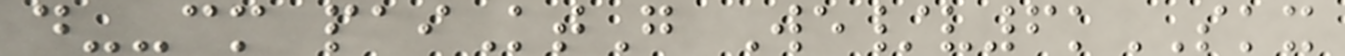d--cm paiKtG We/v6kSKX
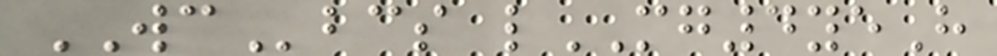WCbcs lMG4yeH
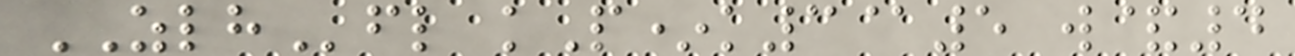ZLHfl kP*k3@5 w&4
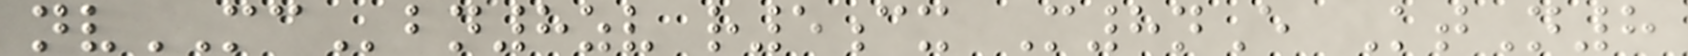nvMCbn8zv r5cx M8nE KtN8
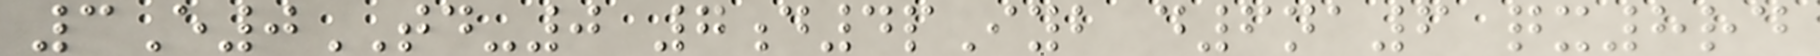3E0TD-0 7d4pIyb d6na6 qx8rd
